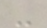-
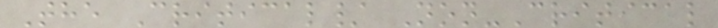The Critical/ Non-Critical
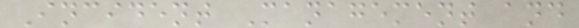Incident Management and
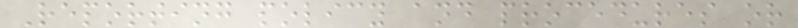Reporting policy and procedures or
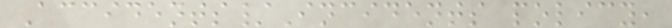Accidents/Incidents policy,
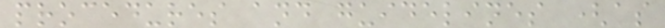procedures and guidelines (as
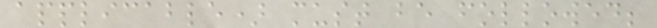applicable) must be followed;
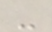-
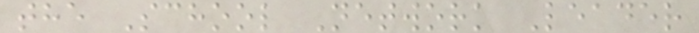the School Network Leader
